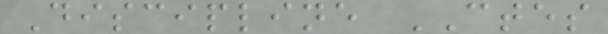Discipline CTES
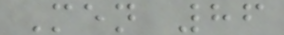Men 86
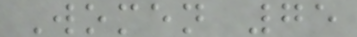Women 75
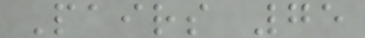Pairs 75
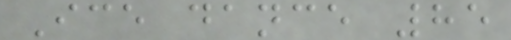Ice dance 85
